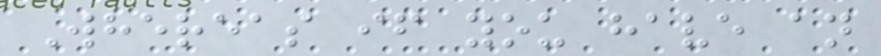Whereas if you have an
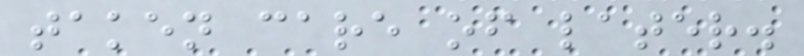taken care of later.
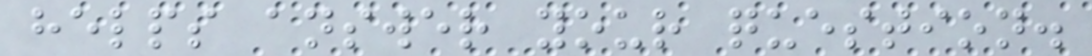helps answer your question.
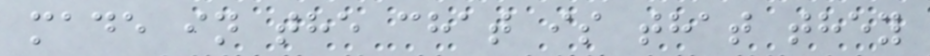made in the chat is that they
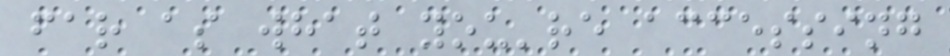far as what you're accessing
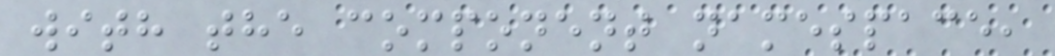with the component namespace,
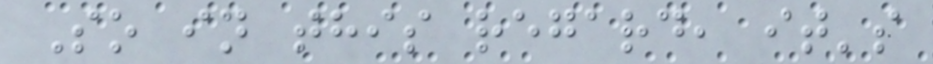So in this regard, it's
